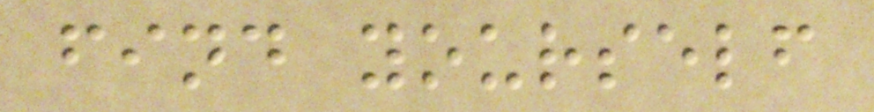find yourself
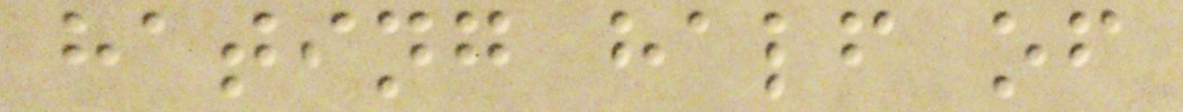hating half of
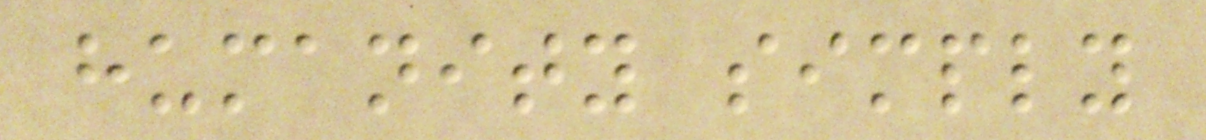humanity simply
